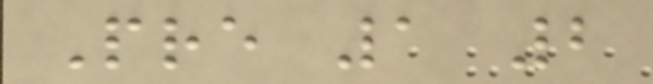Pre 1 2
